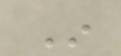In
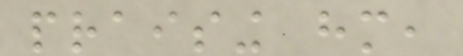praising him,
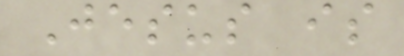Jesus is
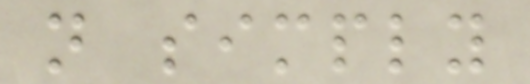not simply
